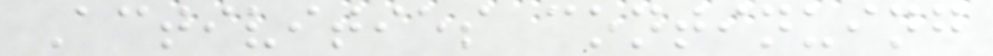Activities continuing
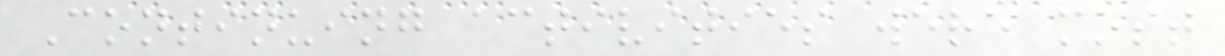Continuing activities were most
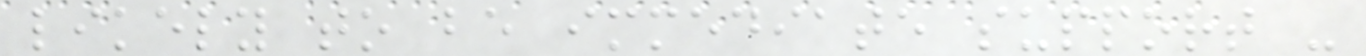likely to be immediate support -
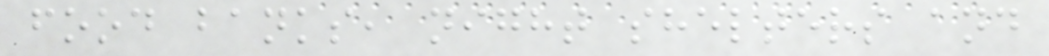food banks, night shelters and
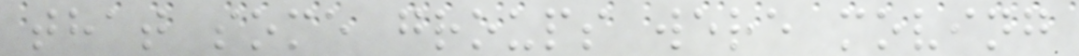that some groups were moving
